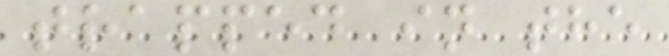trapped in the
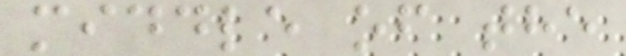middle of the
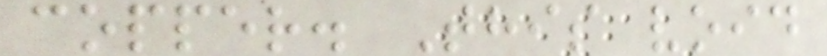copper. This void
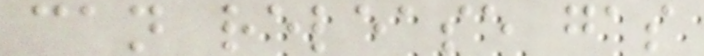can release gas
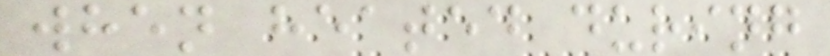when heated during
